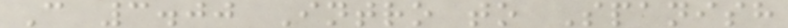C 3.00 Intro to Spanish
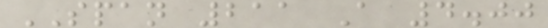SPAN 211 A 4.00
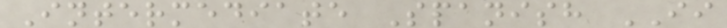Intermediate Spanish II
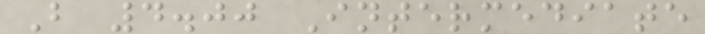B 4.00 Intermediate
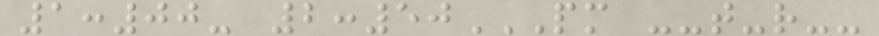1:00- 2:50PM --T-R--
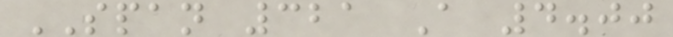SPAN 321 A 4.00
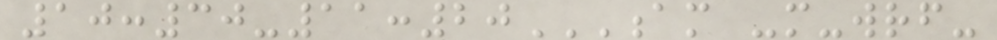10:30-11:20AM -M-WRF-
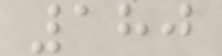180
